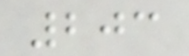203
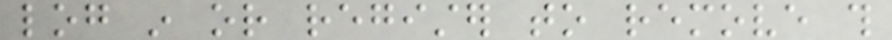log in or register to remove this
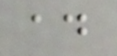ad
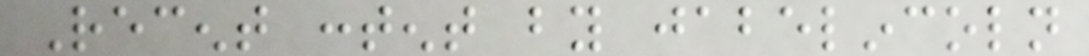Recent content by jabelincoln
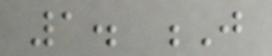1. J
